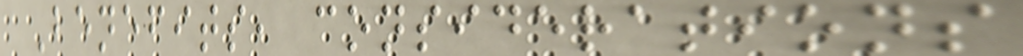Benefits, considerations
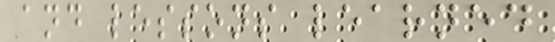and lessons learned
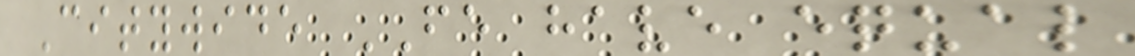Citywide FE have equal
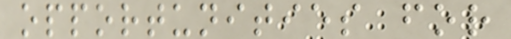opportunities for
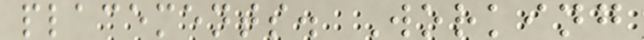placements. Working
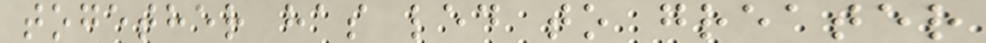together has led to greater
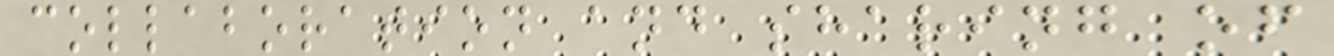collaboration and sharing of
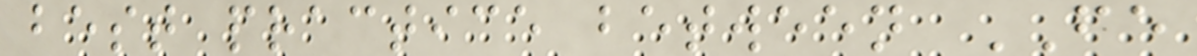best practice between FE
